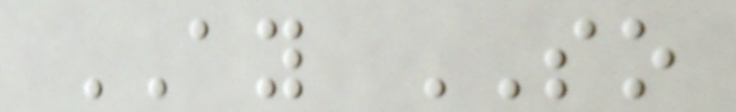AY SO
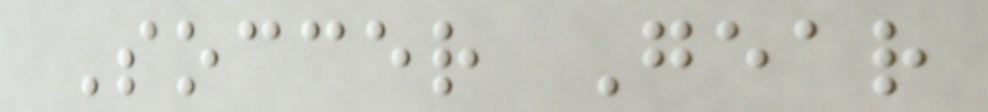Soccer Gear
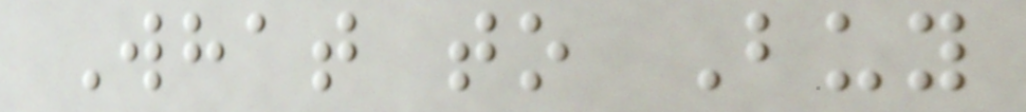What to Buy
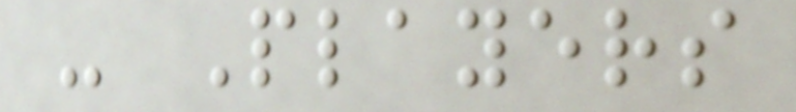- Players
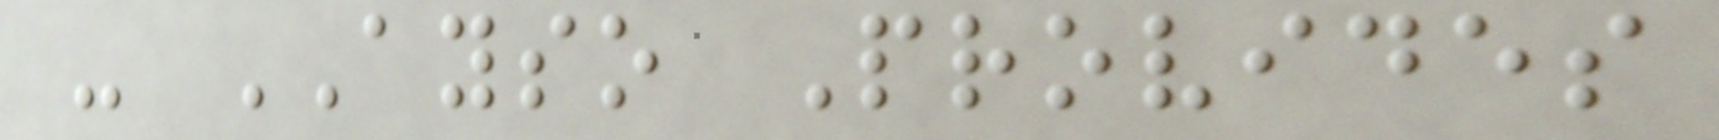- AYSO Provides
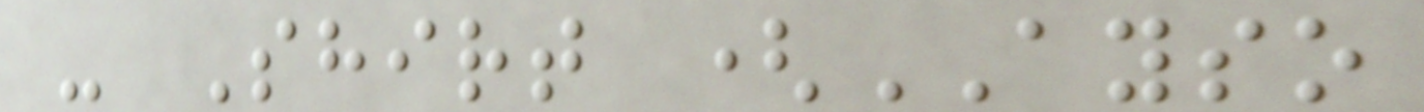- Shirt (AYSO
